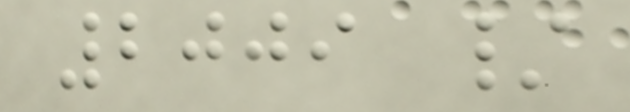2009 /
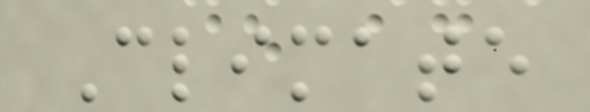Climate
